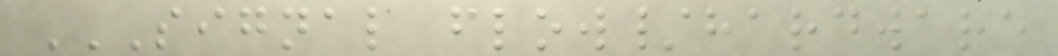SIGNAL FLOW/HARDWARE
